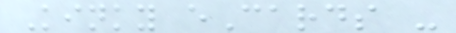Kinky eCards -
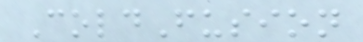ColdFusion
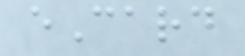eCard
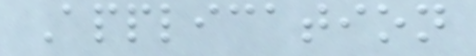Application
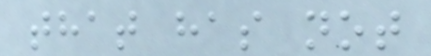that has not
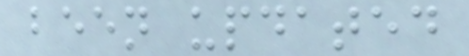been updated
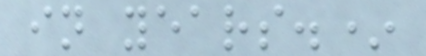in years.*
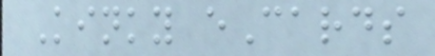Kinky eCards
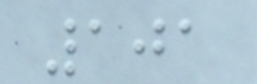101
